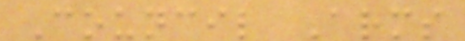Council Arms
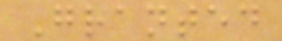Granted
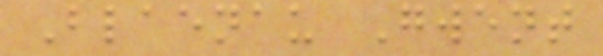Blaenau Gwent
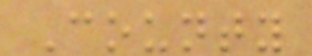County
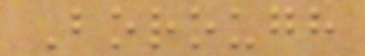Borough
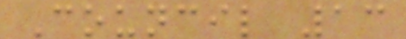Council 13
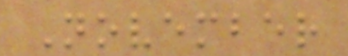November
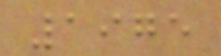1975
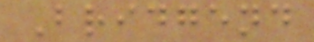Bridgend
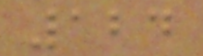124
